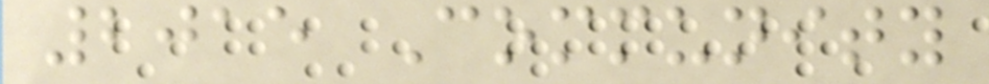2015 Community
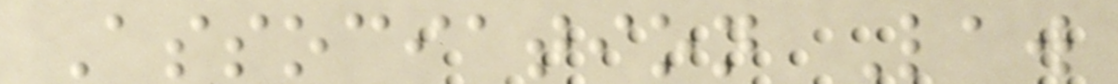Association Law
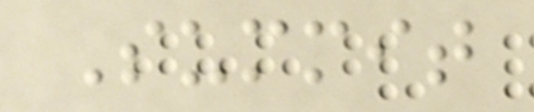Summit
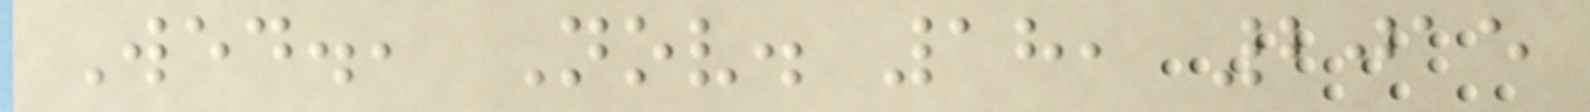Wed., Nov. 18, 2015
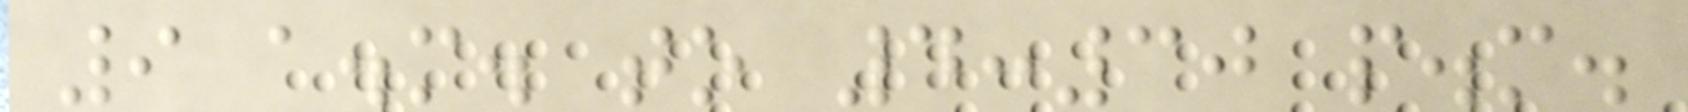9 a.m. to 4:30 p.m.
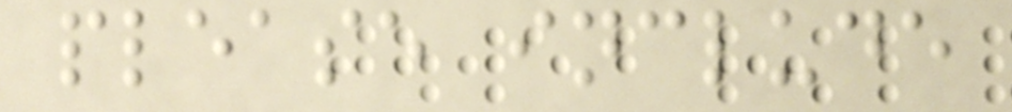please include
